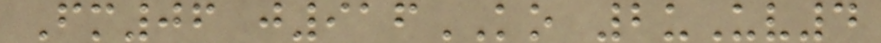Fm06 j916KO 2uUv4
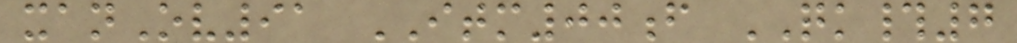xanOv91 ITM00f QK#7
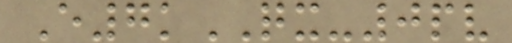E7kQX-0pv
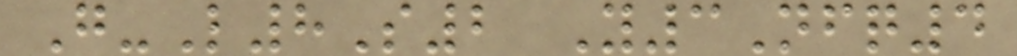G-L8S2 Y3Nfq4
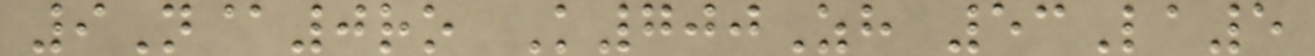9N@0ro K700Zh 53La5
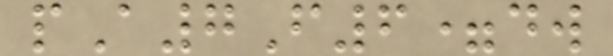pA7F6=dw
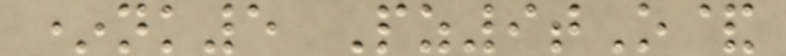*nk5 Pz9tO&
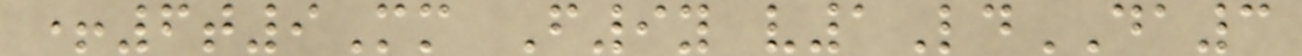+6t9Mm F9y v1LdDA3
